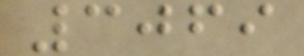3069
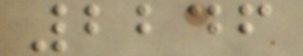2246
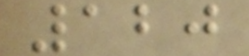120
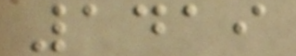1419
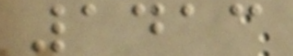1413
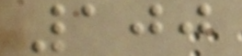100
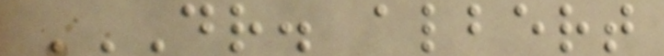DR. ALBERT
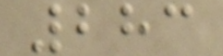283
